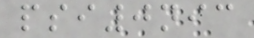psi0nic
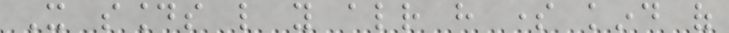It sounds like you already have some kind of
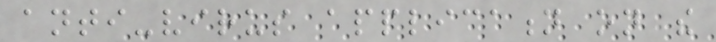anti-virus application on the
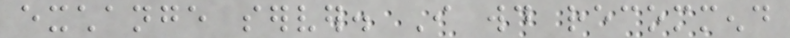exchange server. I would recommend
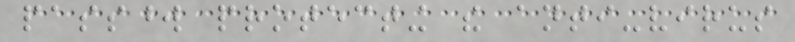password protecting the anti-virus
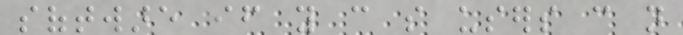software if you can so users can not
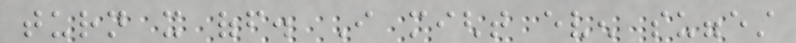turn it off. I might even suggest
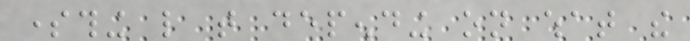something like that depending on what the
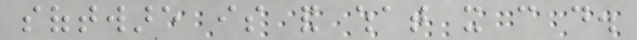software is and what it can do.
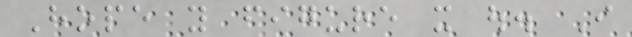Hope you figure it out. I
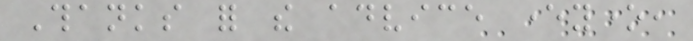Thanks for the advice everyone,
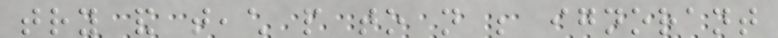try and teach people to not be ignorant
